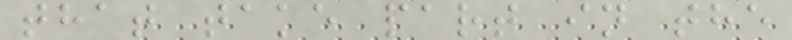that take part in the
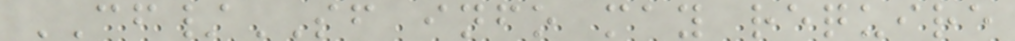CF/SF info may require
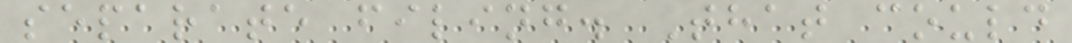separate filing. That could
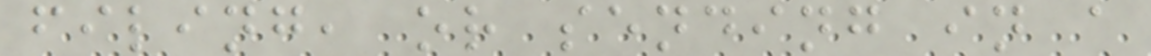filing, or sending in a
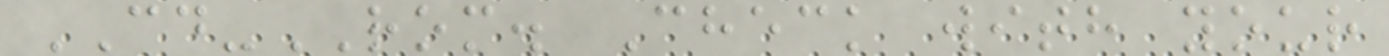CD-ROM. Check with your
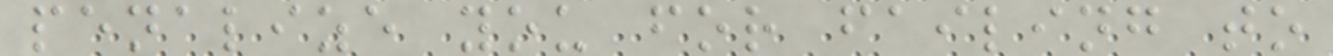penalize you for failing to
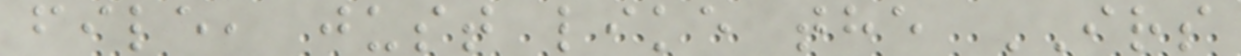file, just like the IRS
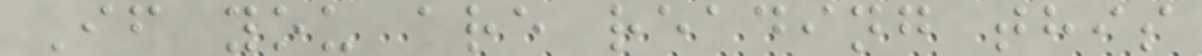If you are reading this
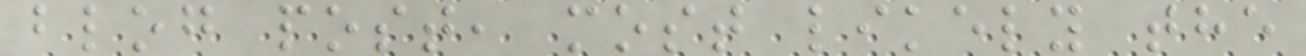blog post, most likely the
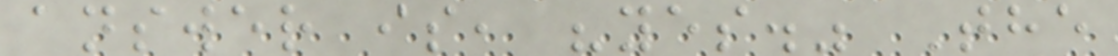answer is, "yes." The
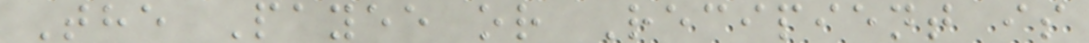The Payee or Recipient is
